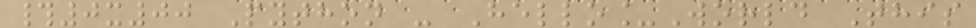#0x00 Python - Hello_World This
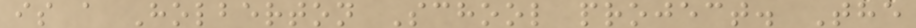is a Holberton School project. The
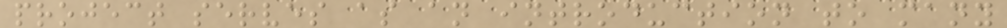project serves as an introduction to many
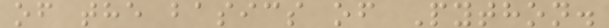of the basics of Python.
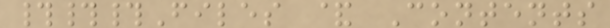###Files & Contents
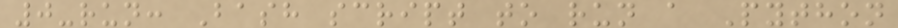0-run: Bash script to run a Python
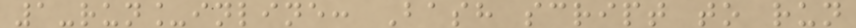1-run_inline: Bash script to run
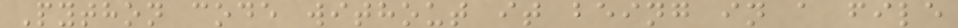Python code without it being in a file
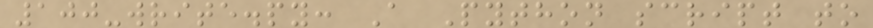100-write.py: A Python script to
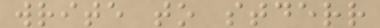write to stderr
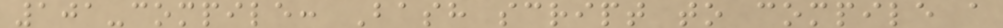101-compile: Bash script to compile a
